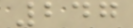247
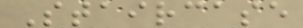Staircase
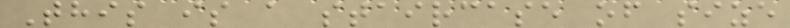This is a staircase of size
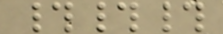###
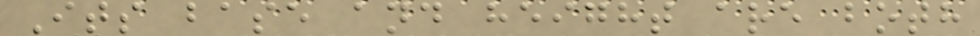Its base and height are both
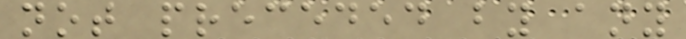not preceded by any
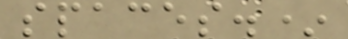spaces.*
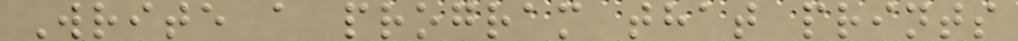Write a program that prints
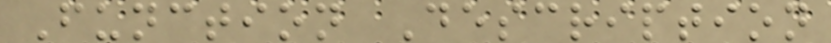Function Description
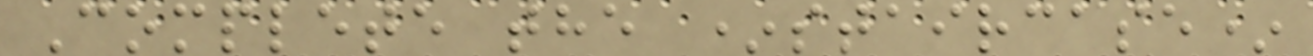Complete the *staircase*
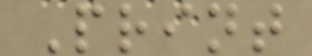Print
